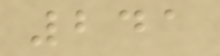241
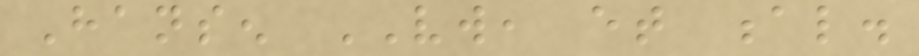Hansen VW, et al.
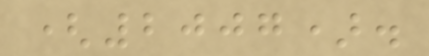(2007).
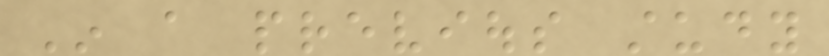In a previous study
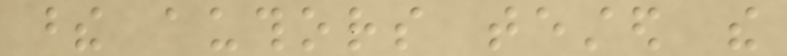these authors tested the
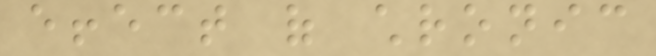effect of chronic
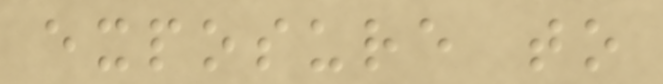exposure to
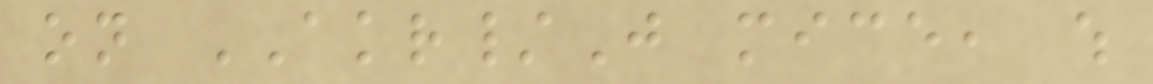on AKR/J mice, which
